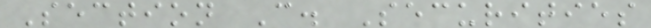Section C. Securities
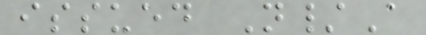issued N/A
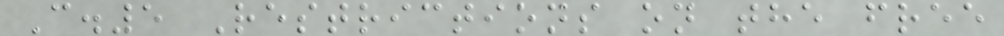C.5 Restrictions on the free
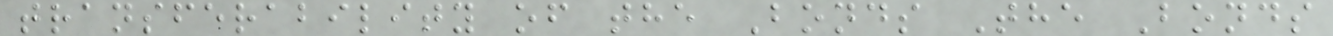transferability of the Bonds The Bonds
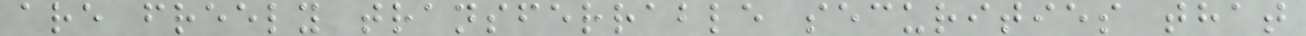are freely transferrable securities that
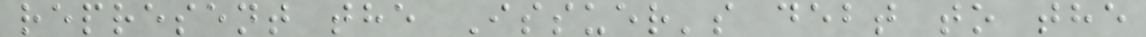represent the Issuer's debt to the
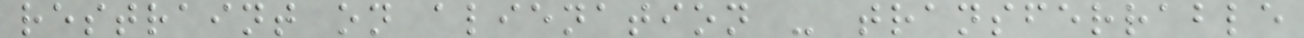restraint on alienation - transferrable
